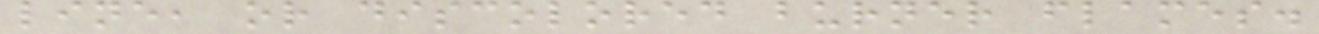line, or discolored burner flames.
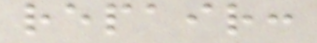repair:
